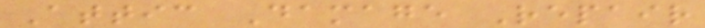Attic Damage Repair
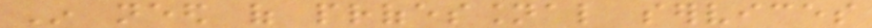In need of professional services
